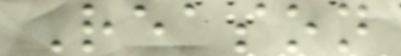Reason
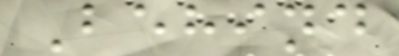Behind
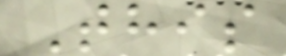This
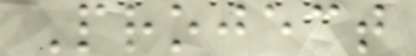Project
